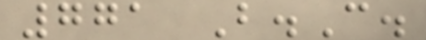771 B.C.
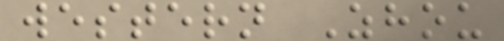western Zhou
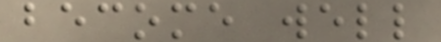become well
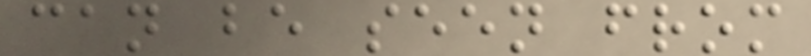can be seen from
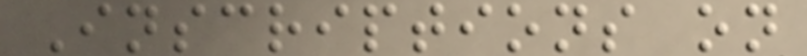Inscriptions on
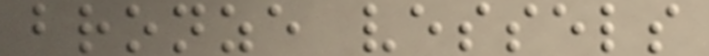bronze vessels
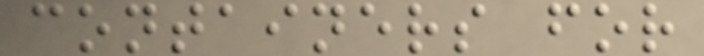containers for
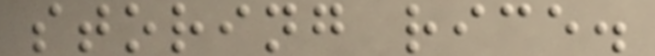storing rice.
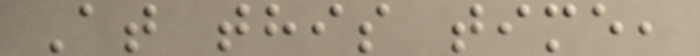At this time,
